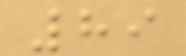89
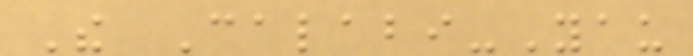The Calabi-Yau
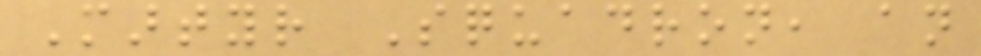Martyr Squadron, an
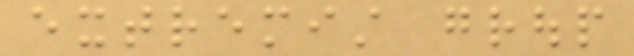extremist group
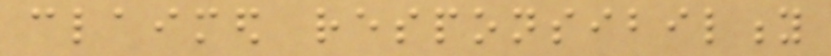claimed responsibility
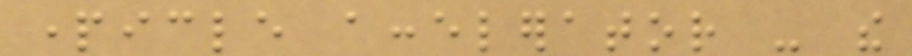particle accelerator - the
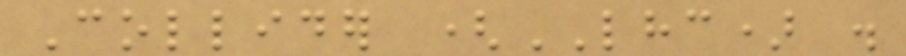Collider (LHC) .
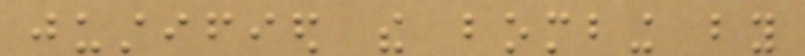justified the bombing by
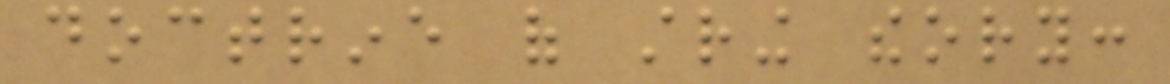doctrine of string theory:
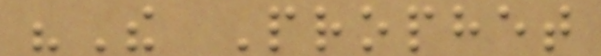"The Prophet
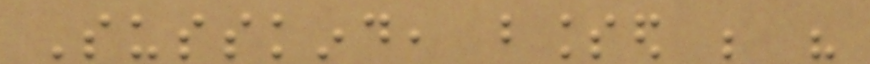Susskind, blessed be his
